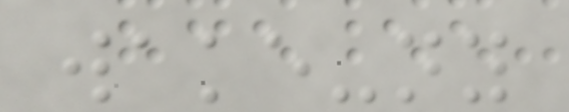wake-ny
